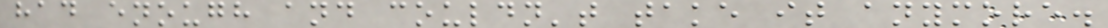had enough and couldn't take it anymore.
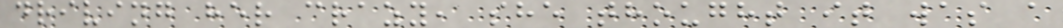driving her crazy, she thought it was a
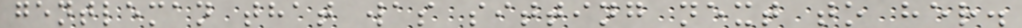gentleman that was sitting next to her.
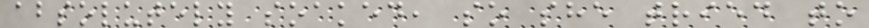absolutely soaked, so she tried to
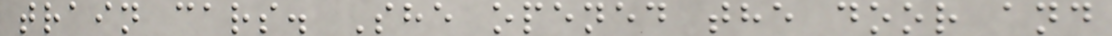train cars. She opened the door and
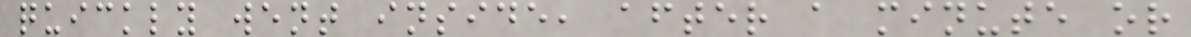quickly went inside, after a minute or
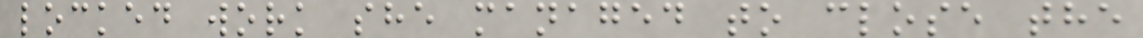locked work she managed to close the
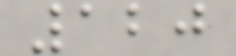120
